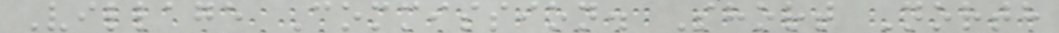Village Commission. Short North
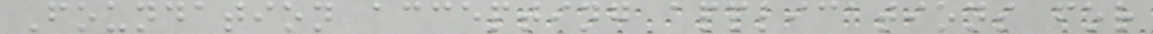Foundation accepting applications for
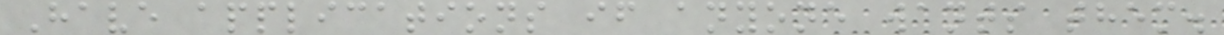Have applications if anyone wants them.
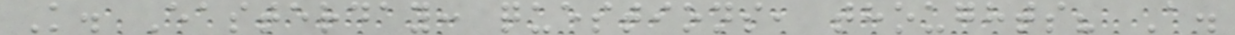K. Easterday: questions, thoughts? A.
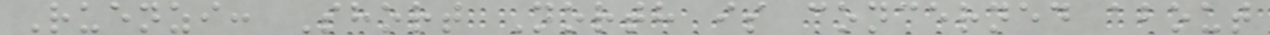Ruenzi: Short North is concerned about
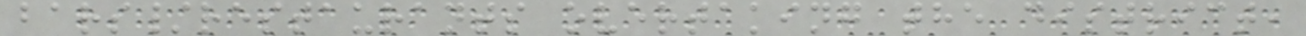bars/restaurants overtaking the district,
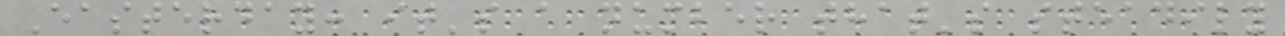Easterday: it's a number that's steadily
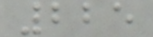225
